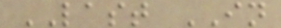LAST IN
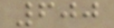600
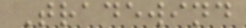Tradewind
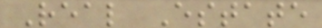Real Estate
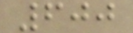600
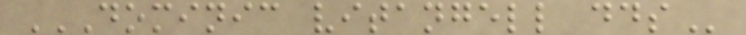DOMINIC VITANGELL DDS
